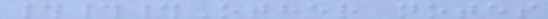###Other notes
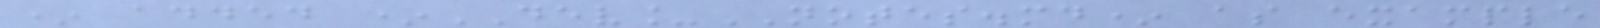* added *DEV_NOTES.md* as example
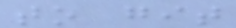to git
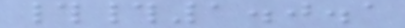##1.0.1
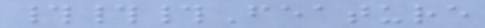###Feature
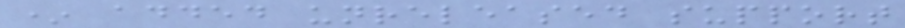* added unreleased support
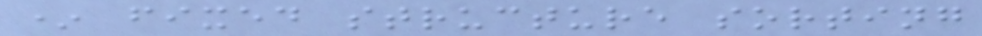* fixed structure sorting
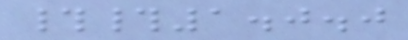##1.0.0
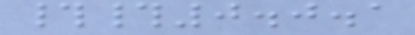##0.0.1
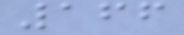166
